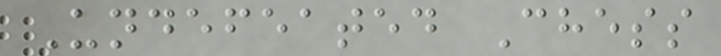Undefeated Chess
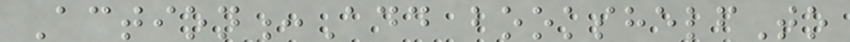Action:Add bookshelfTo
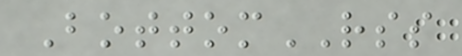BottomRSS
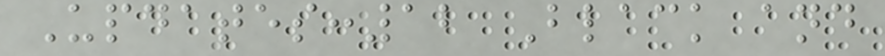Updates:12 Black and
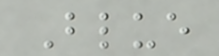Blue
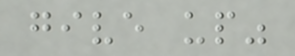give up"
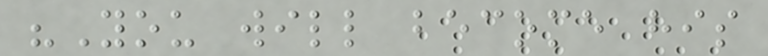"You will become his
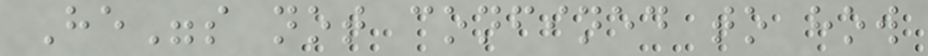He"s not confined to how
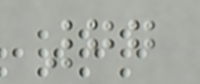77
